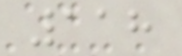118
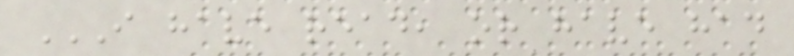I HAVE READ, OR HAVE HAD
